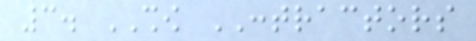3. SHOW CONTRACTORS
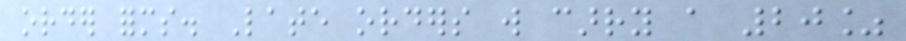order forms. Late orders will carry a 20%
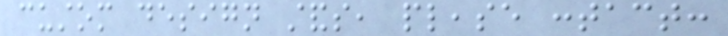custom design stands, please contact:
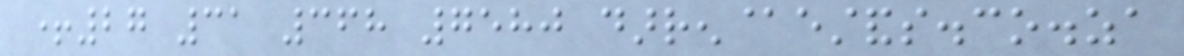+27 31 368 7580 darren@estands.co.za
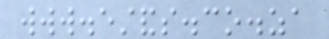www.estands.co.za
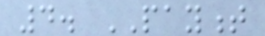4. PAYMENT
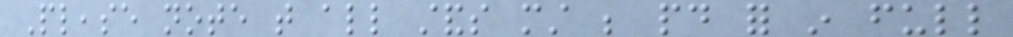Please note that all stands must be paid for in full
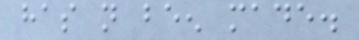has not been made.
